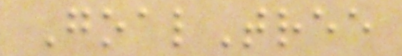GoalTree
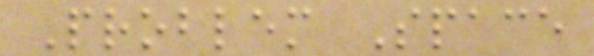Problem Space
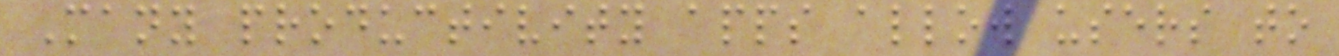Many productivity apps allow users to
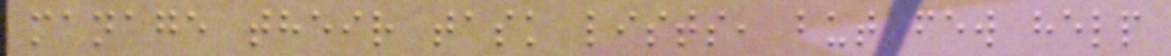manage their task lists, but few help
